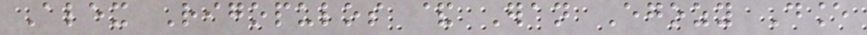Alex Rigopulos & Eran Egozy Dance
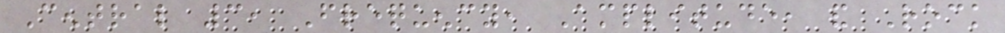Central 3, Frequency, Amplitude, and Rock
